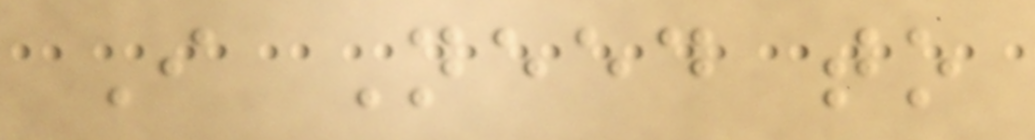I Need to
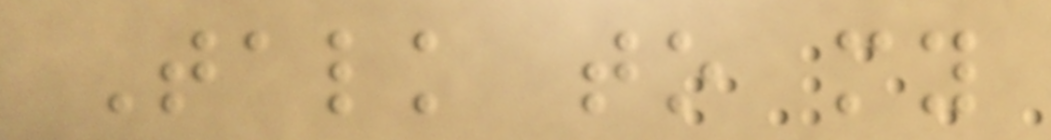Talk to my
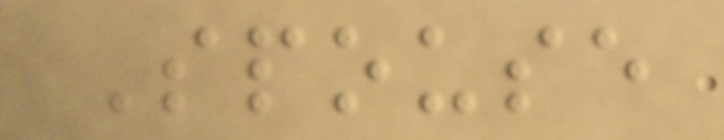Spouse
